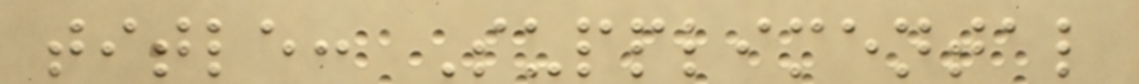title: Supplimental
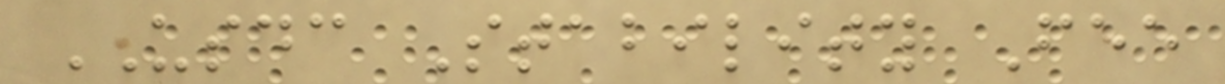USDC Stability Fee
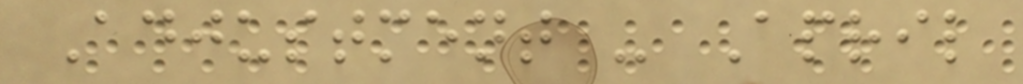Adjustment - April
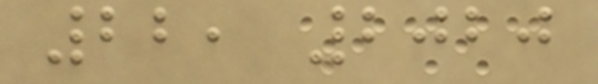22, 2020
